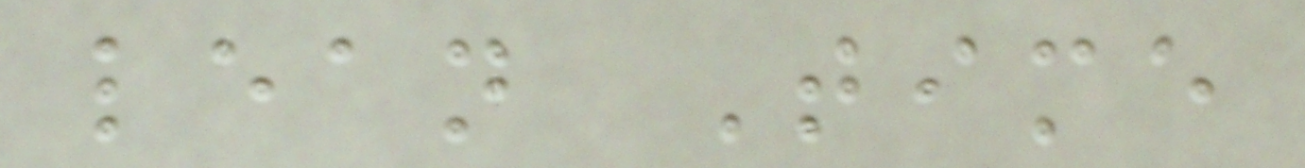lean Time
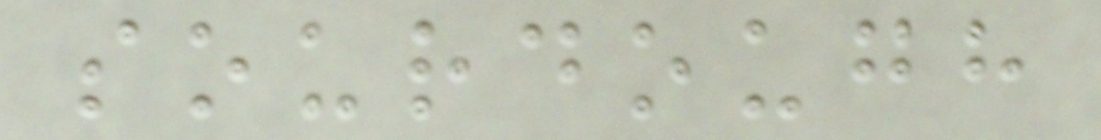sourdough
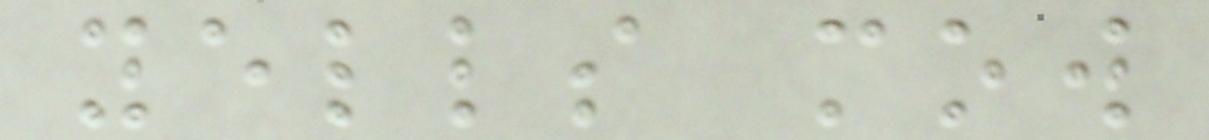yells mow
